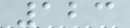123
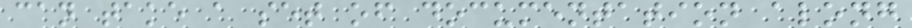can take a set of documentation along
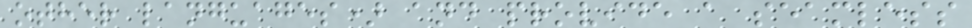other languages) and provide a seamless
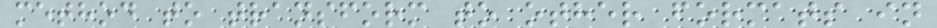method to transform to other formats in
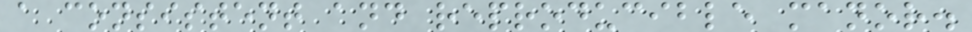a consistent and reproducible manor.
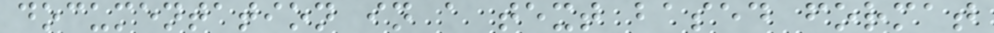documentation in a text based format
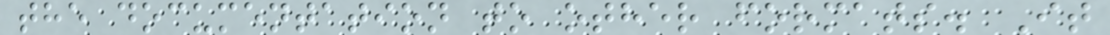the documentation to other formats. It
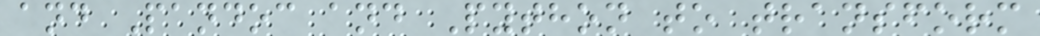and Pandoc and Python to transform
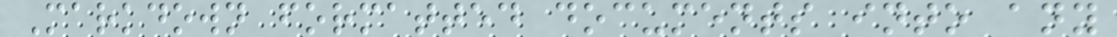Markdown formatted documents into any
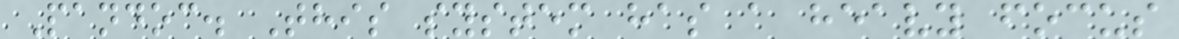Pandoc. This system has a heavy focus
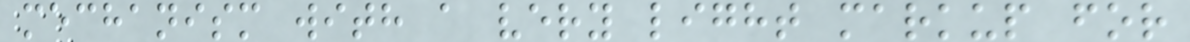mechanism with a very light markup for
